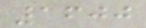1600
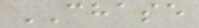CHASE
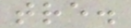tre.
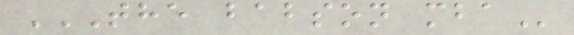THE BABSON MBA
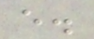e.
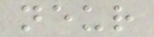neur
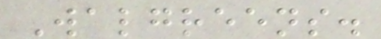Walgreens.
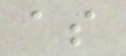as
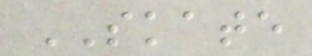SKATE
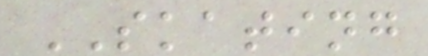SKATING
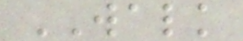WALK
